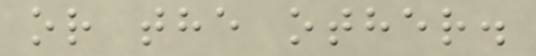or the other.
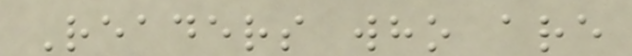Readers who are
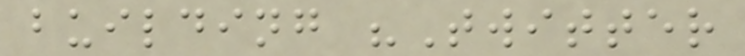building "Twitter
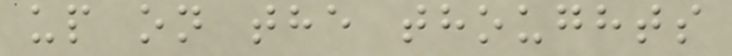up on the thoughts
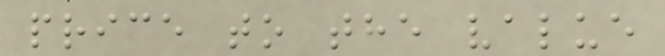price to the value
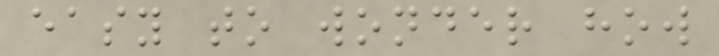easy to wonder how
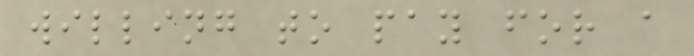willing to pay for a
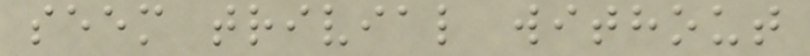seem trivial without
